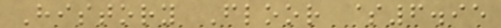History Floor $6.95
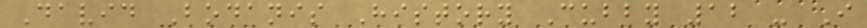David Bodanis History Cubby 12 - I
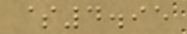$4.95
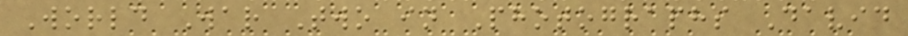World War Two in Photographs David
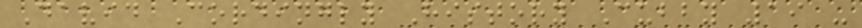David Cordingly History Cubby 19 -
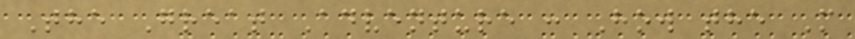The Great Adventure : How the M
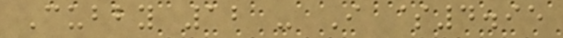Cubby 12 - I $4.95
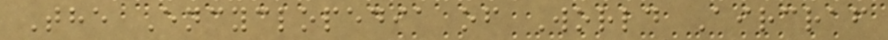The Encyclopedia of World Aircraf
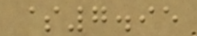$7.95
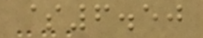$6.50
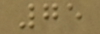75
